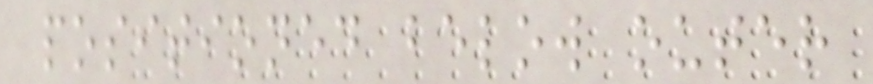positioned below outer
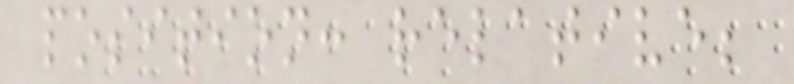position: relative;
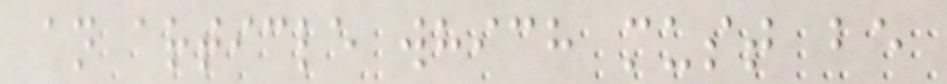an article which must be
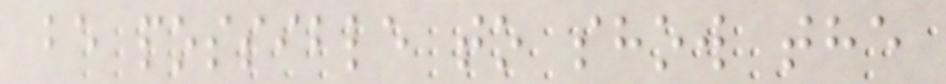be possible to show the
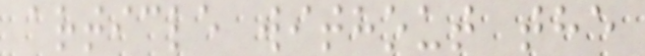article without the
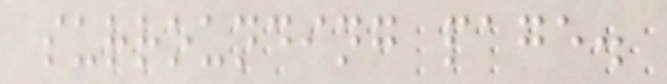surrounding page.
